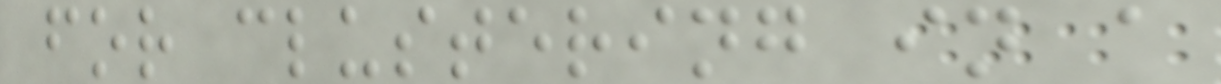for clustering in a
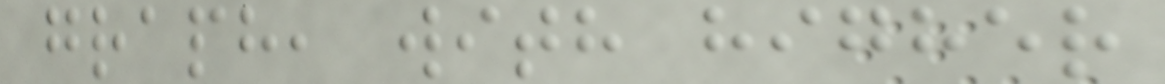graph, with higher
